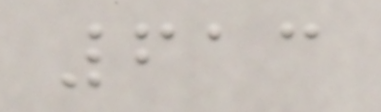613
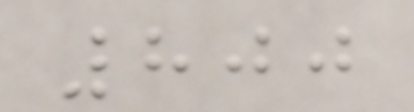800
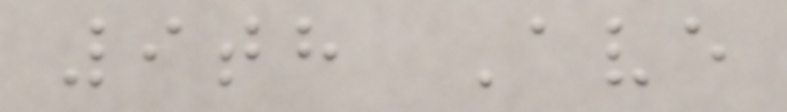9th Ave
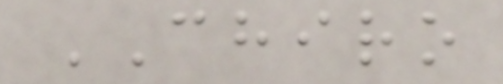CHIRO
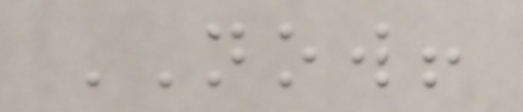NOW!
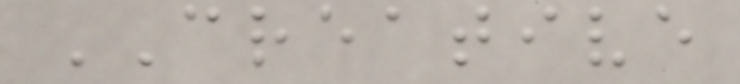CREATIVE
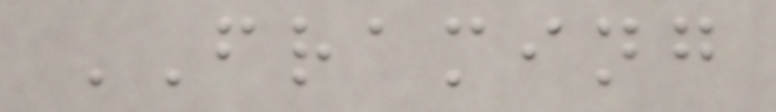FRAMING
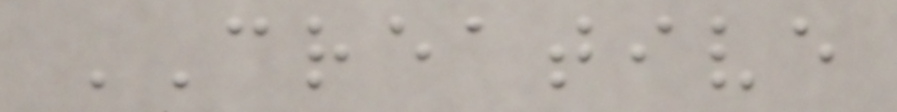CREATIVE
